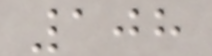108
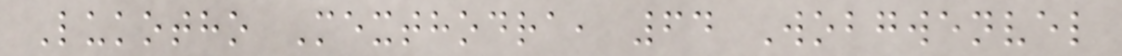Lukotho Mexthodra, 64 Wobgwenvel
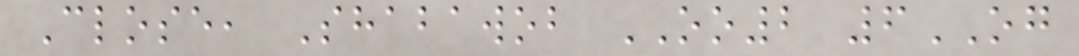Close, Shabawob OO2 6OG
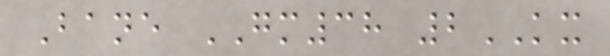Bane GM38 2KX
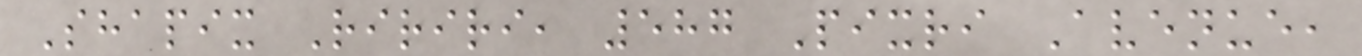Shapix Ririri, 587 Pixri Avenue,
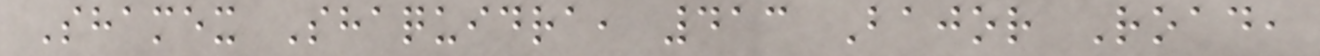Shamex Shaquidra, 413 Bajor Road,
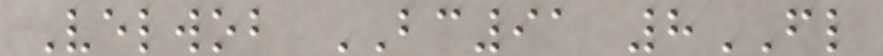Velwob BC91 8FL
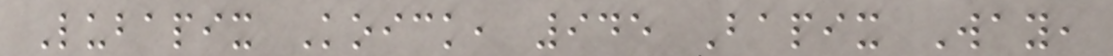Lubapix Koick, 945 Bapix Way,
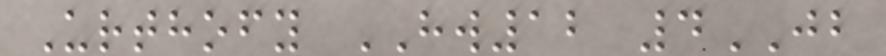Urthofy HW12 4JB
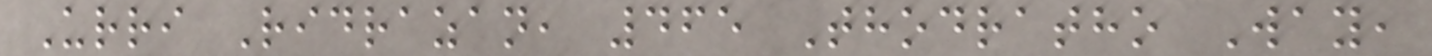Urri Ridrazan, 465 Thodratho Way,
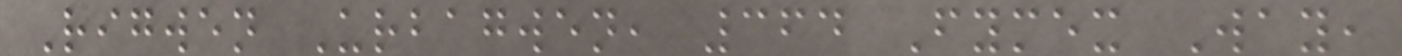Rigwen Urbagwen, 364 Fymex Way,
